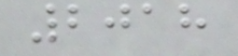2018
